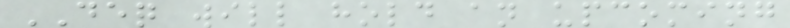DEQ will hold an upcoming
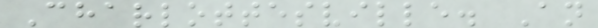Charlottesville. An
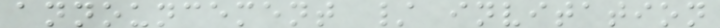announcement / invitation
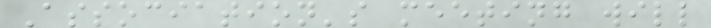Association's meeting will
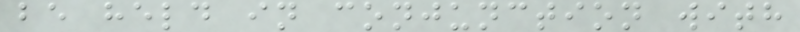be held in conjunction with
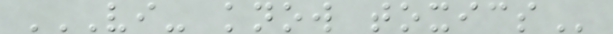VI- KNOW TOXICS
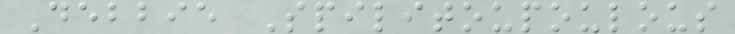Debbie Spilitoupoulous
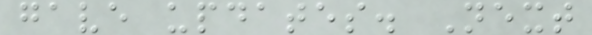gave updates. Next
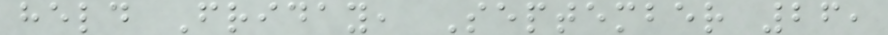held Friday, September 26,
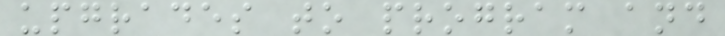upgrades to program and
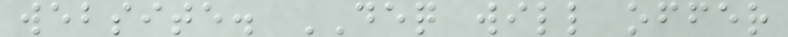website. DEQ will offer
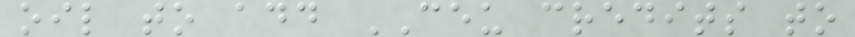oil to add CEU credits to
